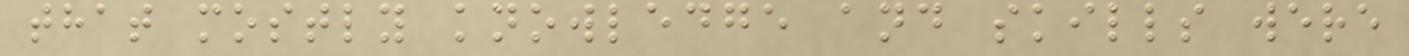that mostly knowledge and skills were
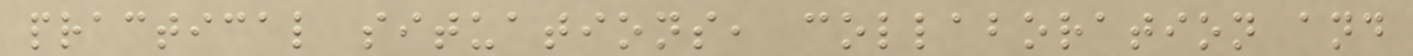practical situations, collaboration and
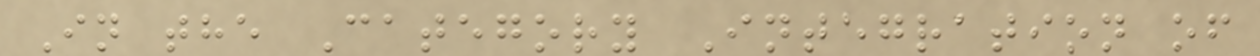In the Category Integration of
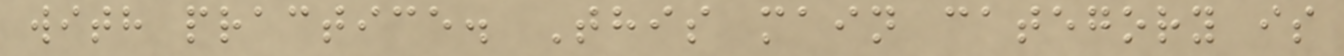with practice. This main category is
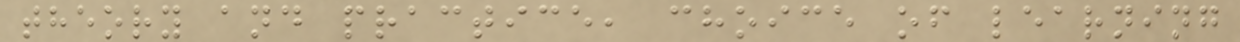theory and practice, choice of learning
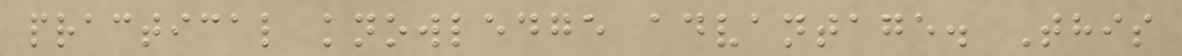practical knowledge advantage. This
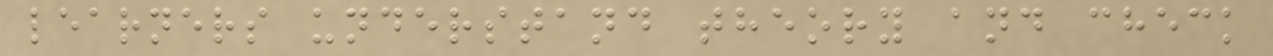learners understand theory and check
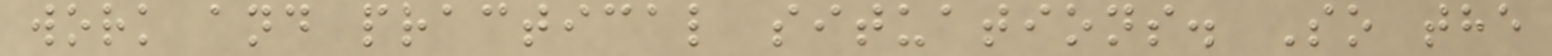work and practical situations. So the
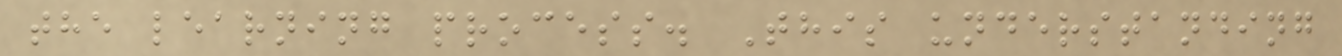the learning process. This understanding
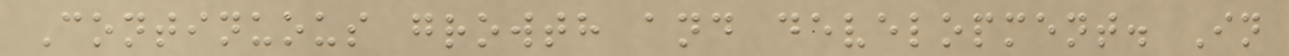Continuous growth and development. In
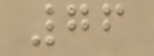76
